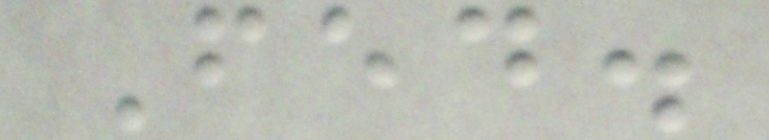Fed.
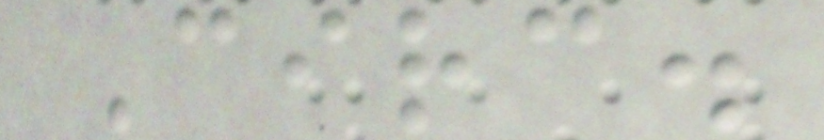Circ.
